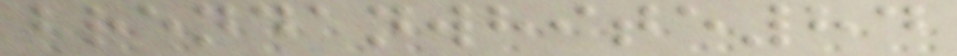brendanwhite84
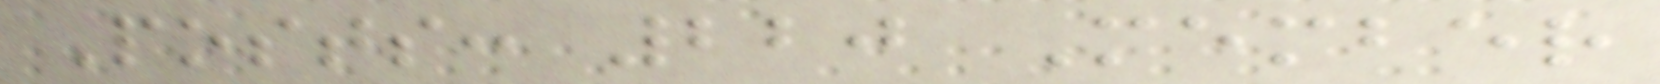Posts: 220 Member
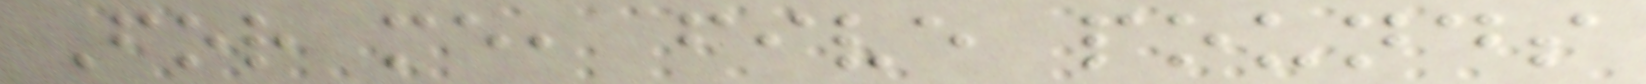For me, five pounds
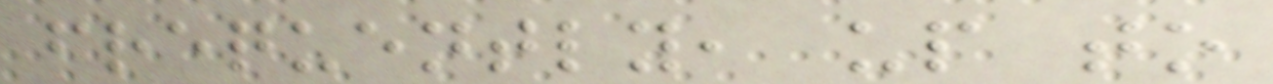frequently, up to
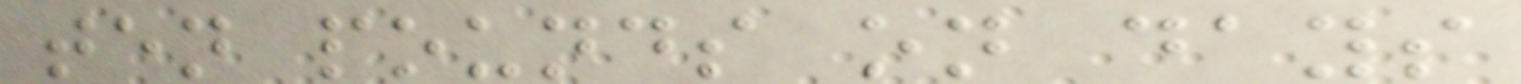ten pounds on days
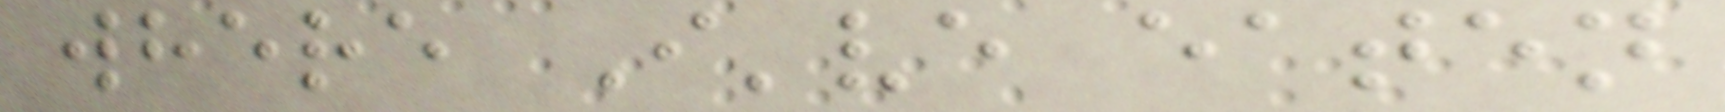where I've eaten
